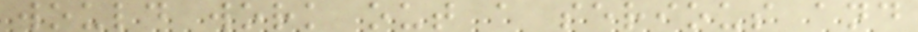would work out a serious and
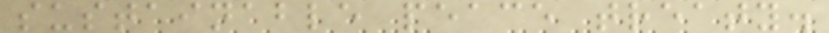sustainable peace treaty.
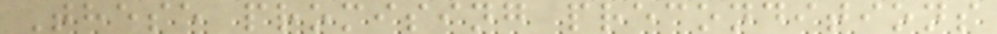These promising preconditions
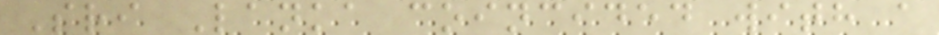Sri Lanka coincided with a
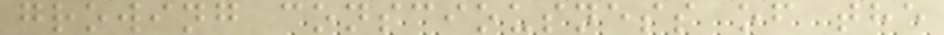growing consciousness of the
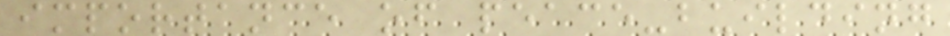importance of peace-building
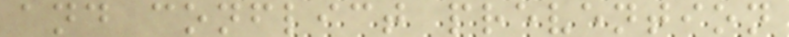and conflict prevention
